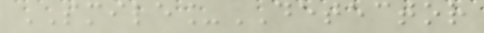SMILE_DETECTOR
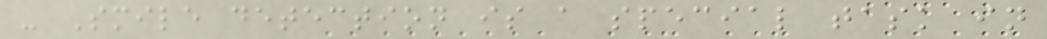- Smile detection is a special task in
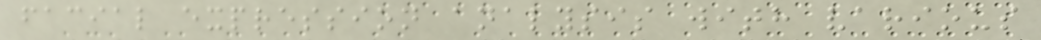facial expression analysis with various
